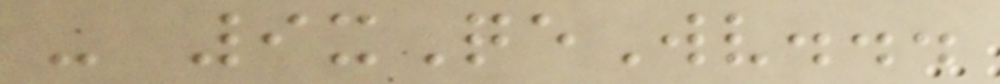- 9xQeWv...
